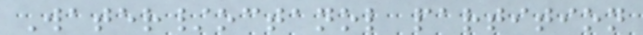Water/octanol partition
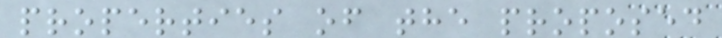properties of the proposed
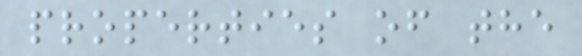properties of the
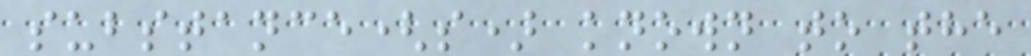substance(s) known to the
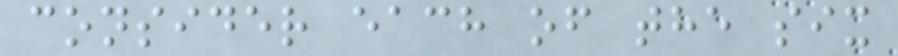consider each of the six
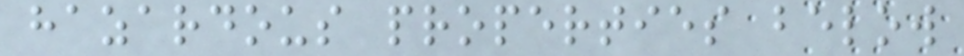hazardous properties below
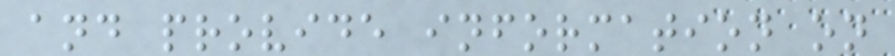and provide information on
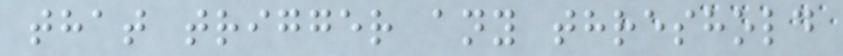that trigger any threshold
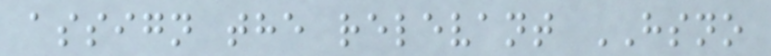assign the relevant HSNO
